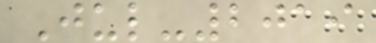Jul-2019
